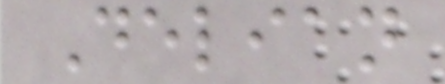Delian
